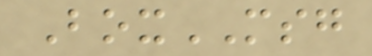BoxMSG
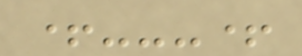+---+
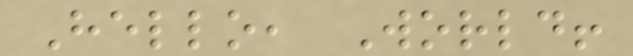Hello, World!
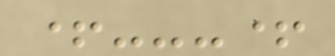+---+
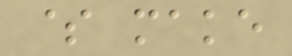$ make
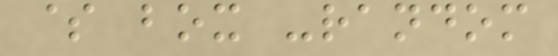$ box -random
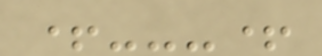+---+
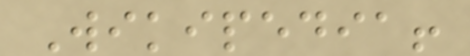Wikipedia!
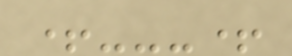+---+
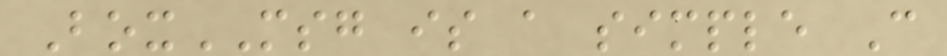BoxMSG is a simple C
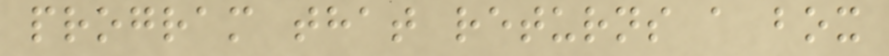program that returns a box
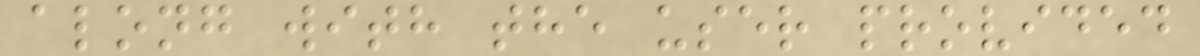along with the user provided
